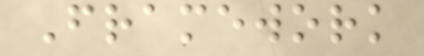Framework
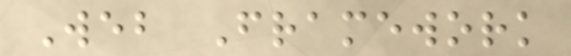Web Framework
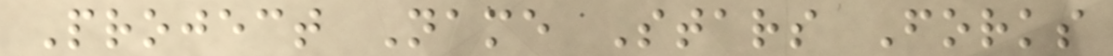Project Name Stars Forks
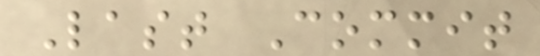Last Commit
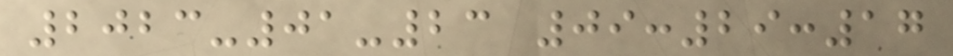2023-01-23 09:29:17
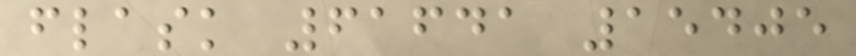flask 61641 15405
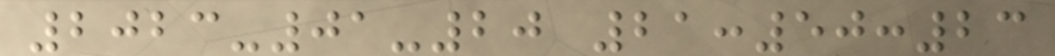2023-01-20 21:50:23
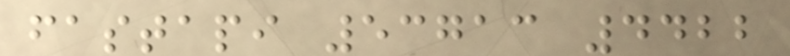fastapi 53713 4422
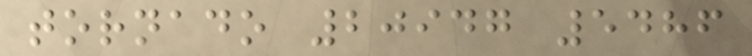tornado 20947 5486
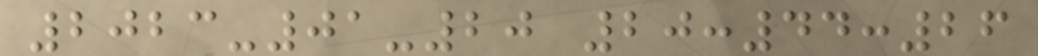2023-01-20 20:44:26
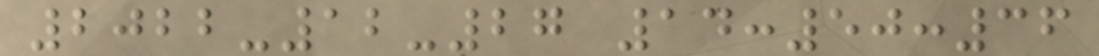2022-12-27 14:50:36
